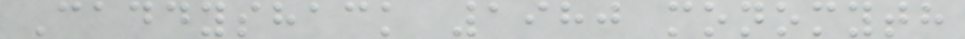Caddyshack 1980 monomyth
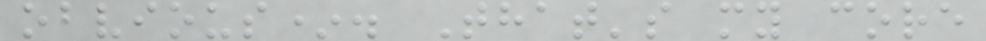obvious*. That's my core
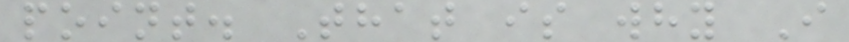point. That is why I
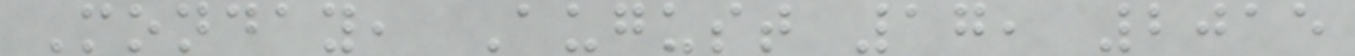Monday, August 17, 2015
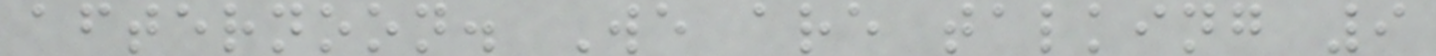afternoon. We are talking 9
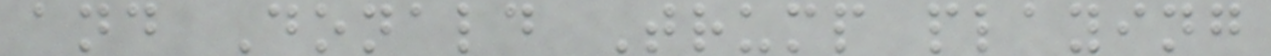and Donald Trump playing
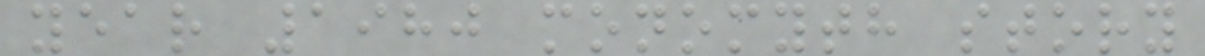year 1980 monomyth story
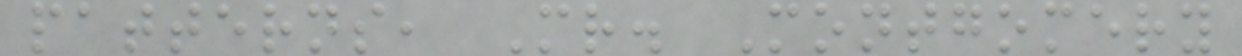patterns, Mr. Montgomery
